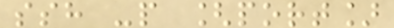ssh -p [port]
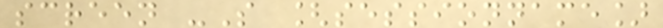screen -S [sessionname]
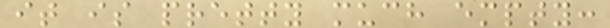it is pretty much empty:
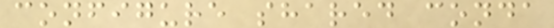configure shared conda
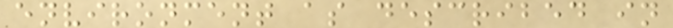environment as described in
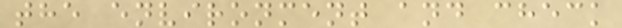the environment and check
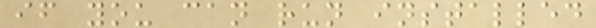if you can run installed
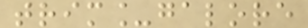trim_galore
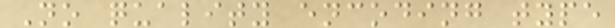No quality encoding type
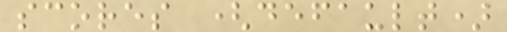scores (default)
